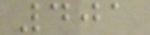401
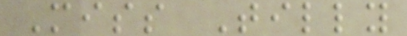Miss Tilly
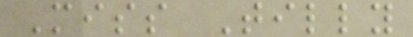Miss Tilly
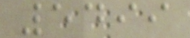5499
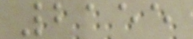2155
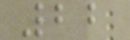22
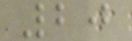20
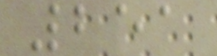251
